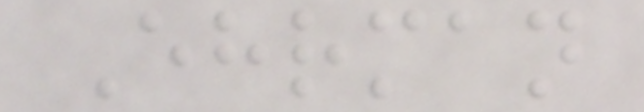Ehrman
